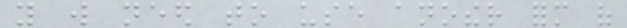you will need to use another form of
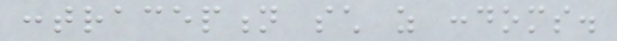contraception such as condoms.
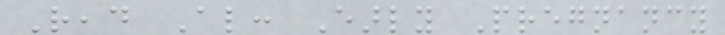Read Also: Early Pregnancy
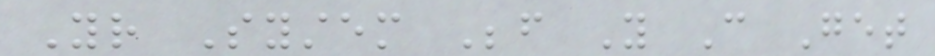Your System Before You Can Get
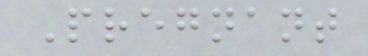Pregnant
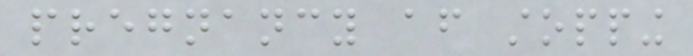pregnancy after stopping
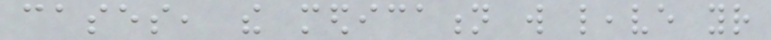cases, the medication will leave your
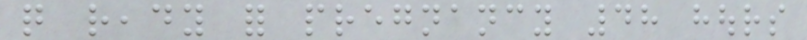quite ready for pregnancy 48 hours
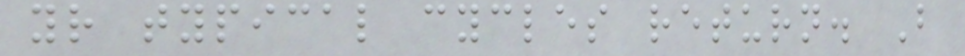your typical cycles return. But
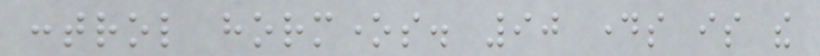control hormones. 90 days is the
